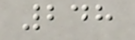248
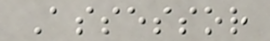Assessor
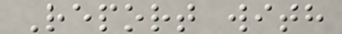Report with
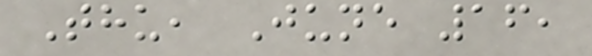Thu, June 16,
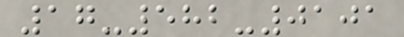17-582-0101
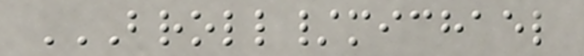BROLL/MICHAEL
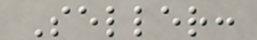Seller:
